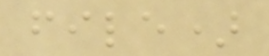file)
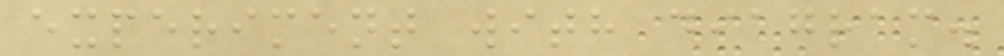experiment with diagram.
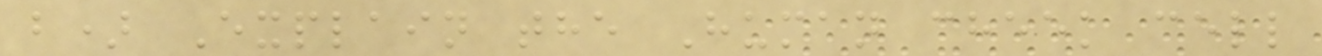b) Explain the Human cheek cell
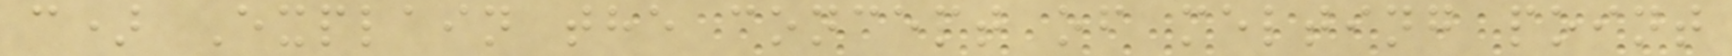c) Explain the concept of melting point
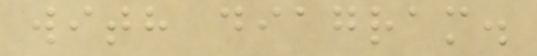with diagram.
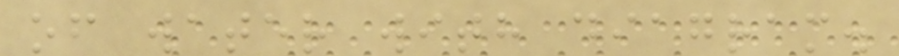of water with diagram.
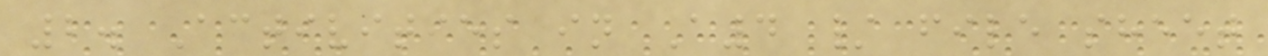2. Activities in A4 / file sheet
